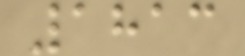1813
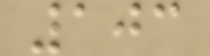103
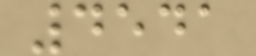4541
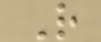R
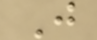J
